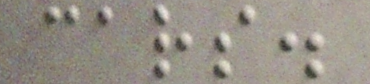cars.
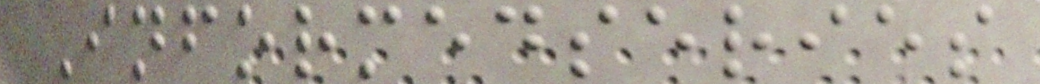Informedseries
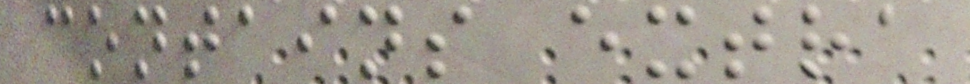contains extra
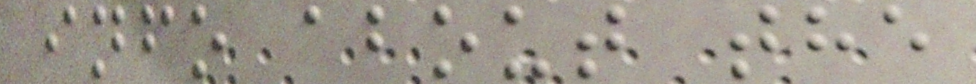info about the
